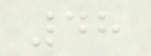48
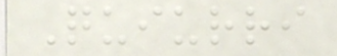Quiurri
